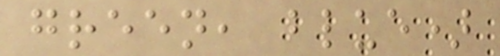green, blue)
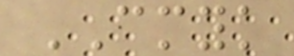CMYK
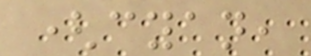(cyan,
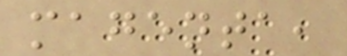magenta,
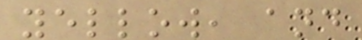yellow, and
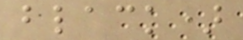black)
